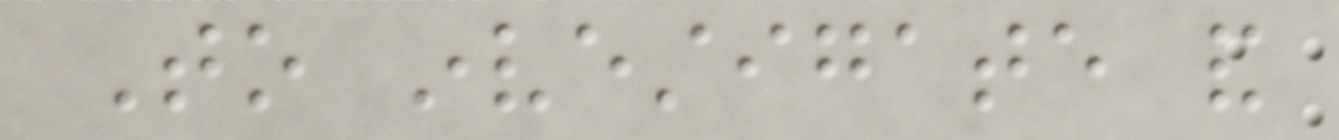To investigate and
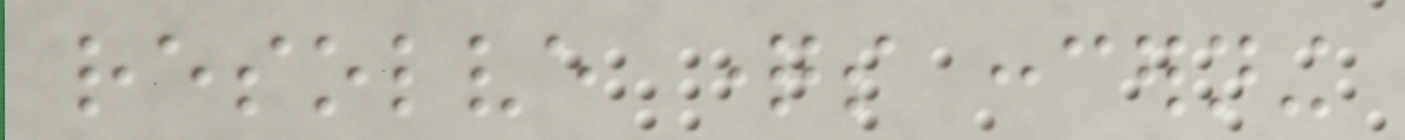resolve questions concerning
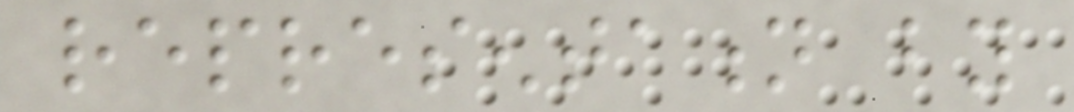representation by
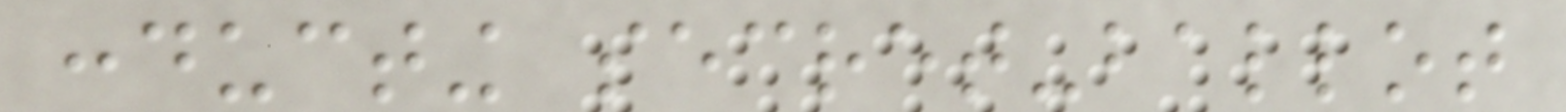conducting secret-ballot
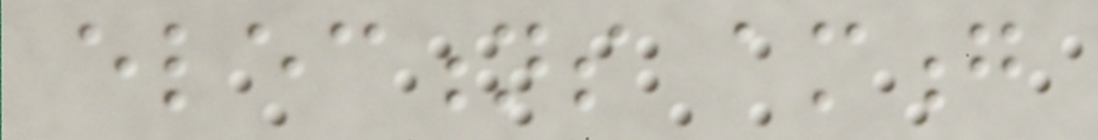elections among
